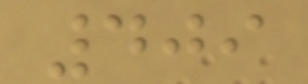409
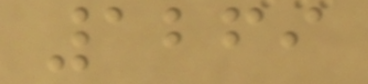1269
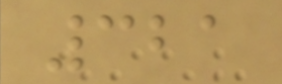321
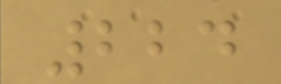224
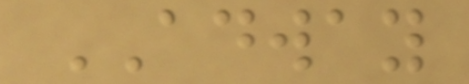ADWAY
